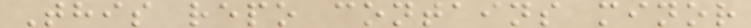This repo contains minor
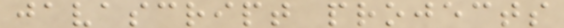javascript projects
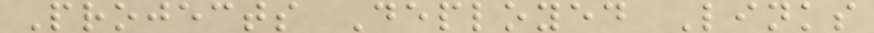Projects Deployed Links
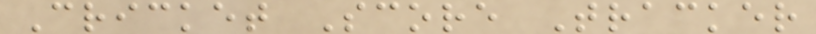Cricket Score Tracker
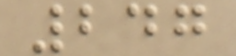247
